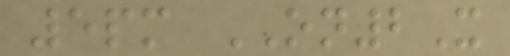5pm ON2X
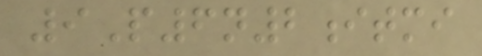9P6n2itmi
